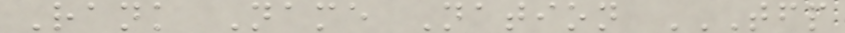Rank Name Nation TFP
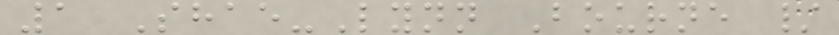1 Shae-Lynn Bourne /
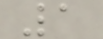1
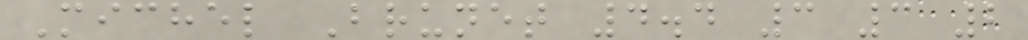Michel Brunet 4.4 3 3 2
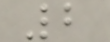2
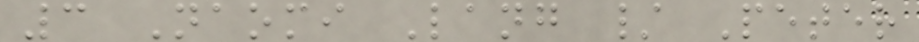3 Naomi Lang / Peter
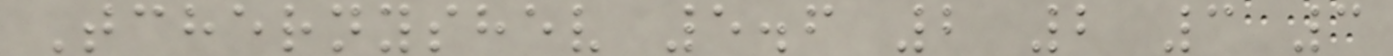Tchernyshev 5.6 2 2 3 3
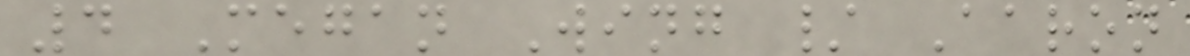4 Megan Wing / Aaron
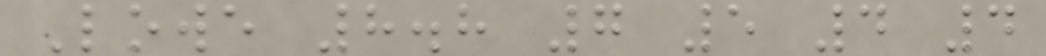Lowe 8.8 7 5 4 4
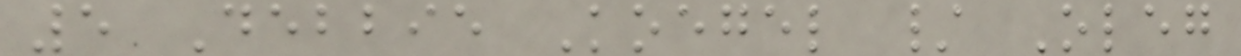5 Debbie Koegel / Oleg
